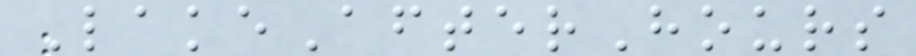LakeAfterHours
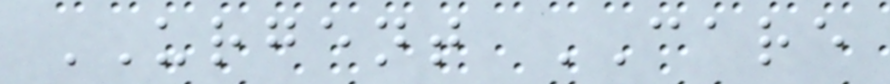URGENT CARE
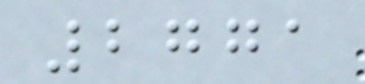2771
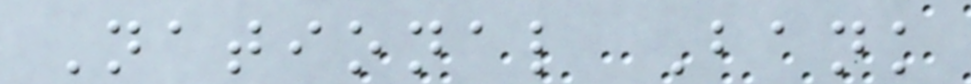National Bank
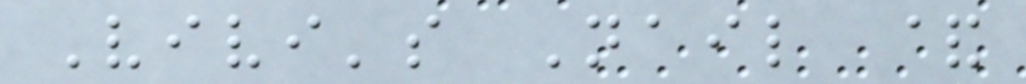Vivi's Nail &
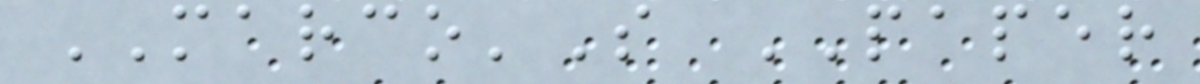MARCO'S PAPER
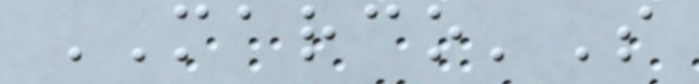MARCO'S
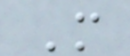M
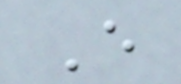E
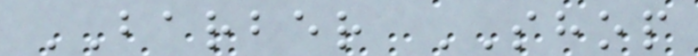BARBER SHOP
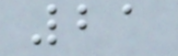21
